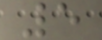5
